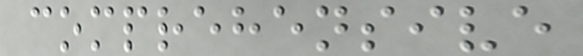comprehensive
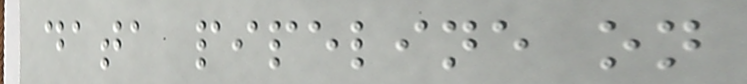data pipeline on
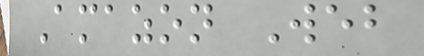Amazon Web
